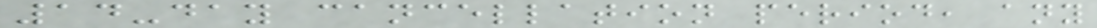14-day cancellation period, any
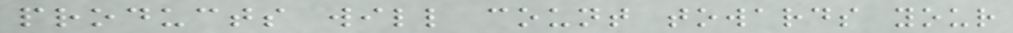products will count towards your
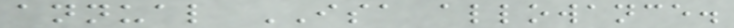annual ISA allowance.
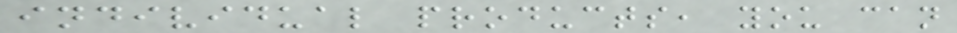individual products, you can
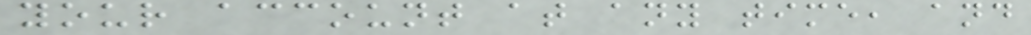your account at any time, and
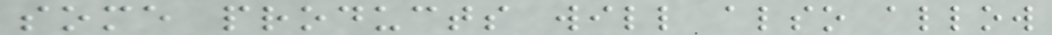some products will also allow
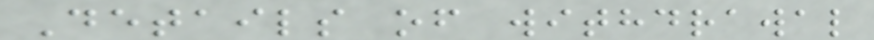Details of withdrawal
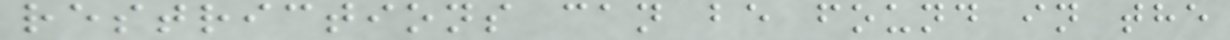restrictions can be found in the
